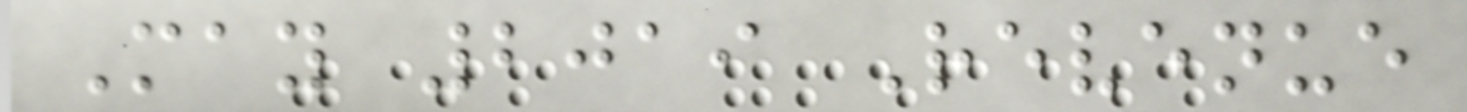May 2019 Revenue
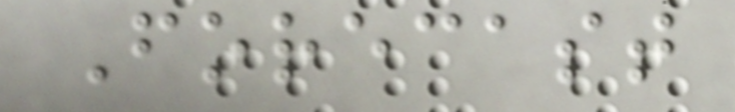Forecast
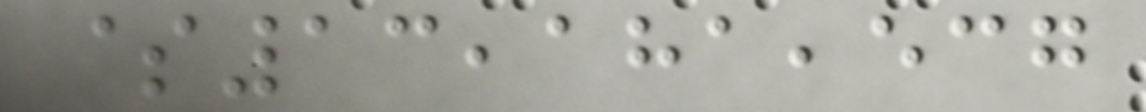$13,181,537
